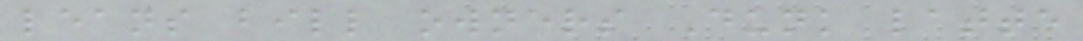leans bill owners Dunk latte
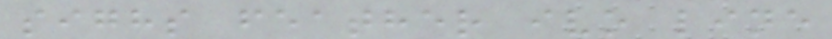sighs feather ivo line
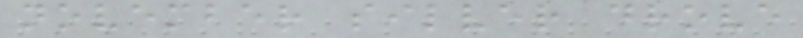november silver drove
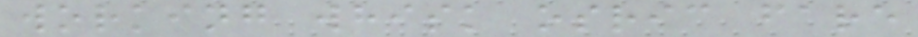working whisk osric fare
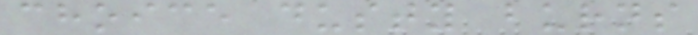choice dusty burns
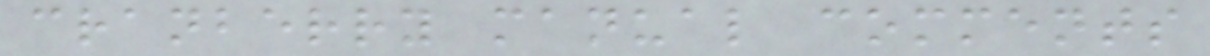cranberry manual comments
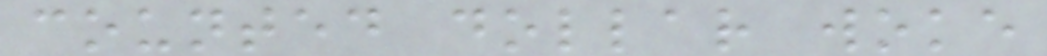counted dollar woke
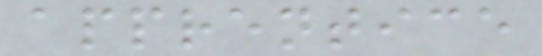apprentice
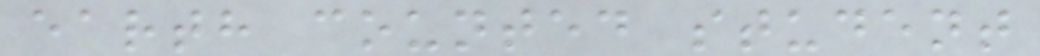earth counted student
